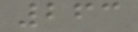263
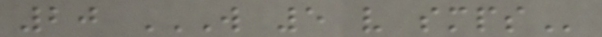20 W 5 V SMPS
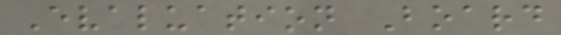Evaluation Board
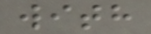with
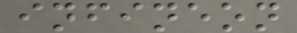infineon
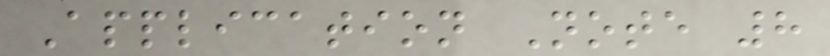Application Note 8
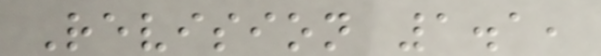Revision 1.1,
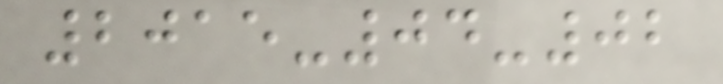2015-04-02
